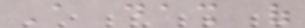A dash of
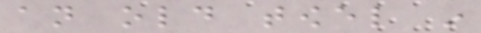an old towel in
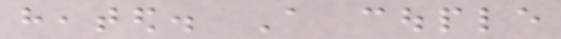heated. A couple
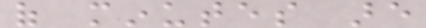of minutes are
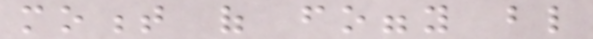moment of foggy blind
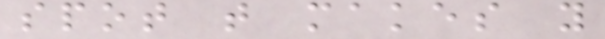spot that makes you
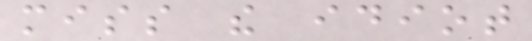miss the idiot
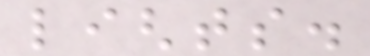lights.
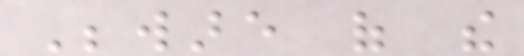Beware of the
